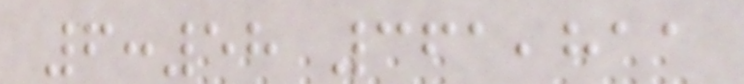6:58 361,811
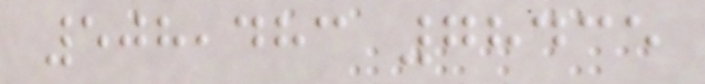508,483 78435
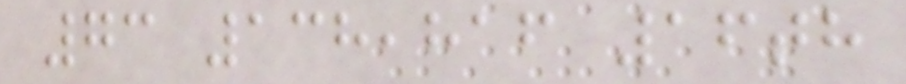73 138,816 16th
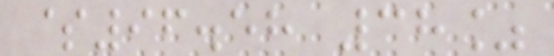$96.58 38%
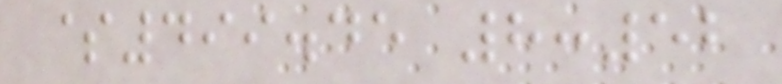$499.45 8:52
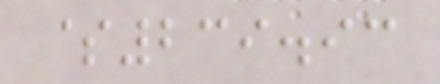$239.93
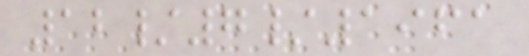12/7/1961
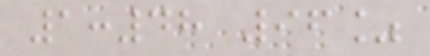1:48 96%
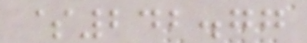$242.77
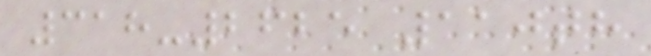318-2625 110th
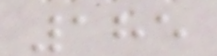185
